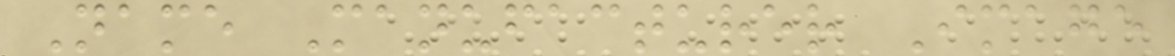Name Manufacturer Image
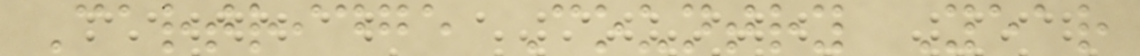Cartridge Country Year
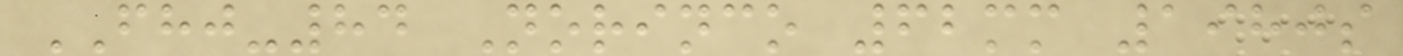FHJ-84 Norinco 62mm 1980s
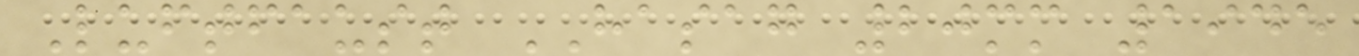Luftfaust HASAG 20mm 1945
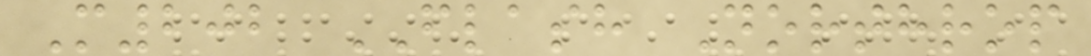M202 FLASH Northrop
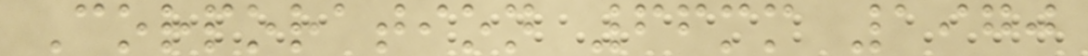Corporation 66mm 1970
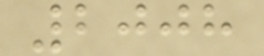2008
